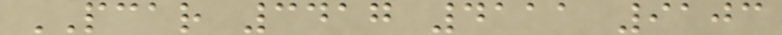PCAR 3417 4111 9103
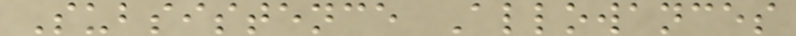Subsistence Allowances
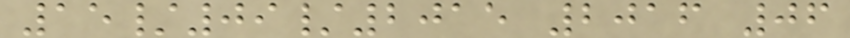15/09/2015 2016 06
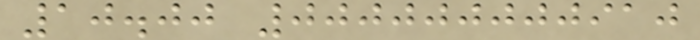10.00 000000000910
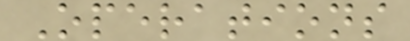Operations
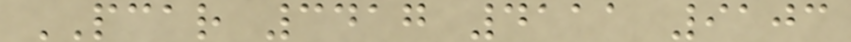PCAR 3417 4111 9103
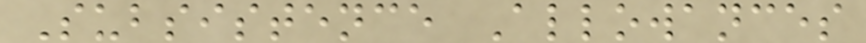Subsistence Allowances
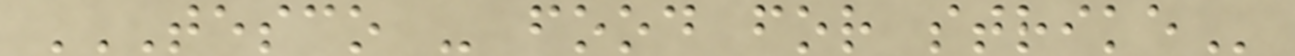TESCO - FOOD FOR STRIKE
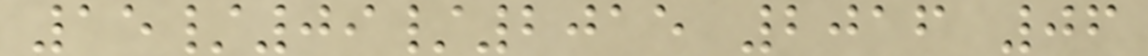15/09/2015 2016 06
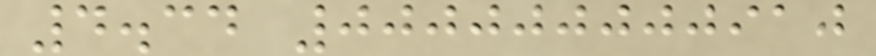4.34 000000000910
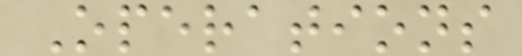Operations
